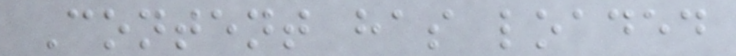Content has loaded
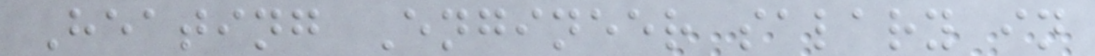Heating Engineer salary in
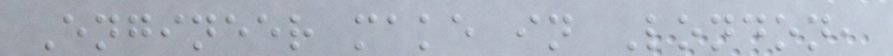Engineer make in London,
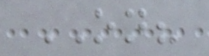ON?
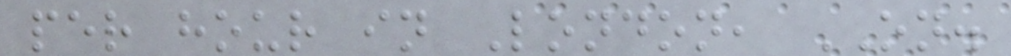per hour in London, ON.
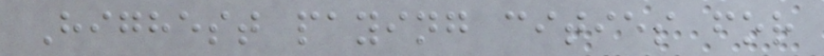Highest paying cities for
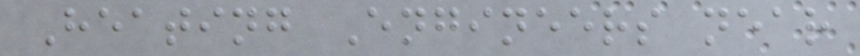Heating Engineers near
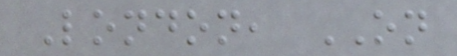London, ON
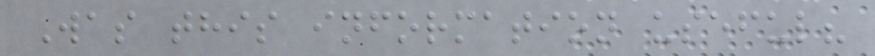Was this information useful?
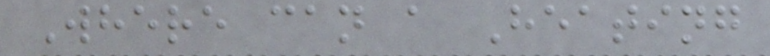Where can a Heating
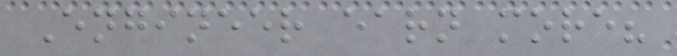Engineer earn more?
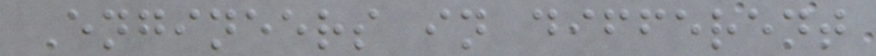Engineers in different
